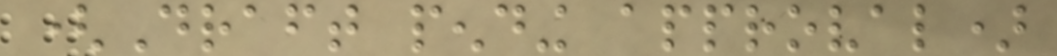(Draft pending approval)
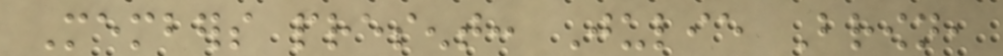Members present: Julie Brown,
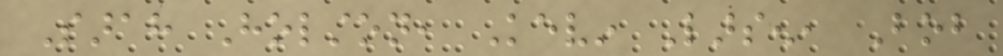Sarah Holston, Kevin Larsen, Bob
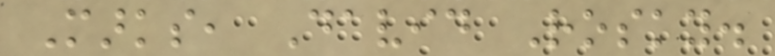Marks, David Rosky.
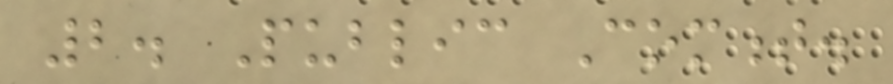2. Public Comment.
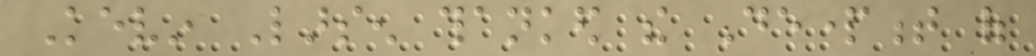Kevin Larsen thanked the Department of
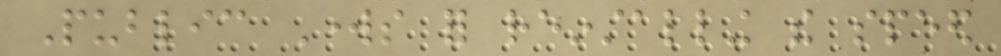Public Works for reinstalling the speed
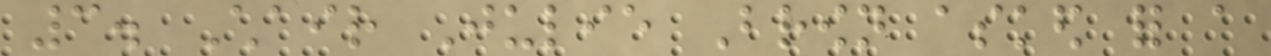3. Chair Julie Brown asked for a
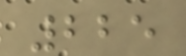225
